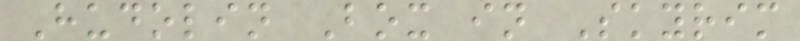Hudolin Box in Skyrim
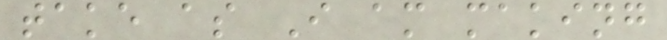take as I am making
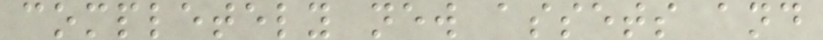completely new assets and
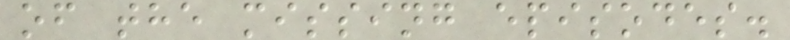of the missing episodes.
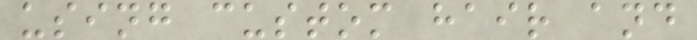using custom hair and
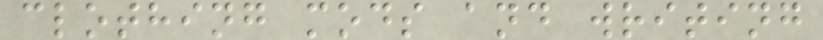clothing mods and writing
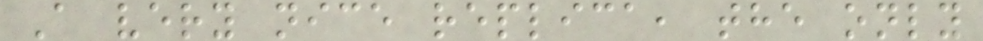A very nice replica, the only
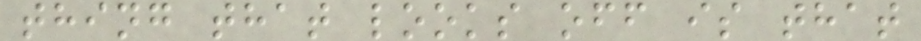thing that looks off is that
